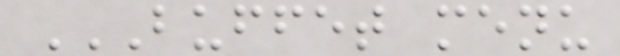BUFFET MENU
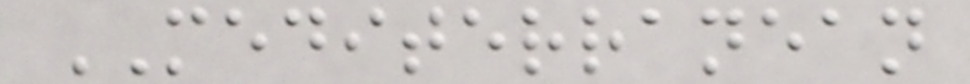MEDITERRANEAN
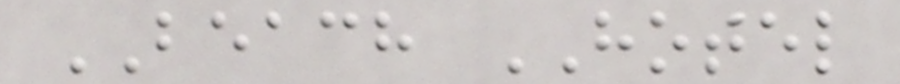BEACH HOTEL
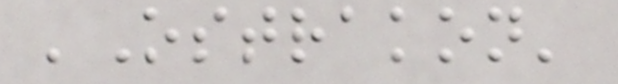'Ostrakon'
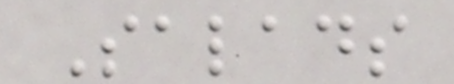Salads
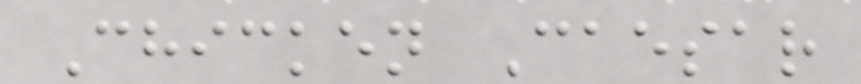Chicken Caesar
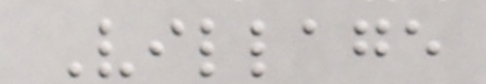Village
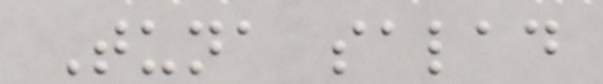Tuna salad
